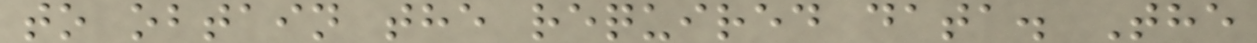to obtain the required data. The
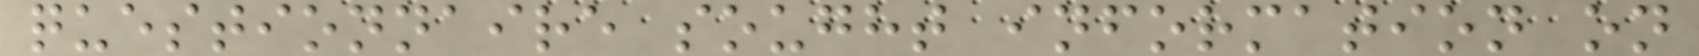questionnaire sought information on
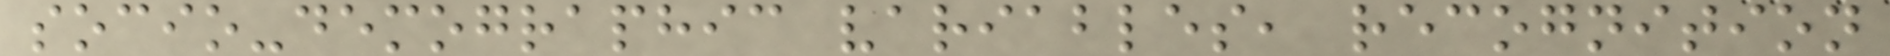socio-demographic variables, recognition
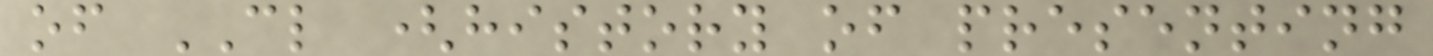of CL (history of presenting
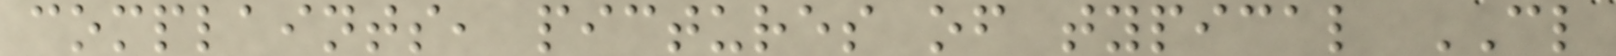complaints, pictures of typical CL
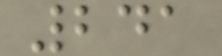241
